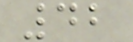42
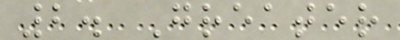2. Greater
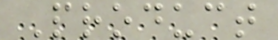Product
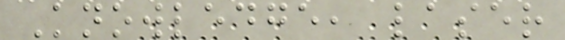Knowledge, laser
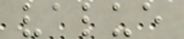value
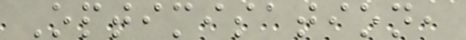Optimisation,
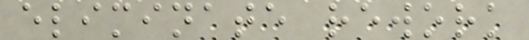eliminate rework
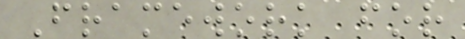Framework for
